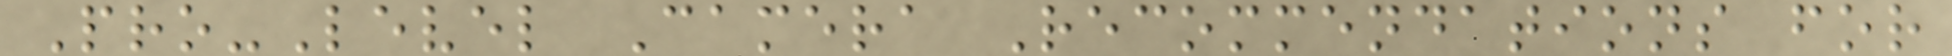Pro-Level Camera Recommendations for
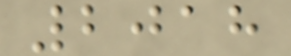2018
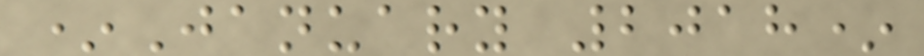*January 2018*
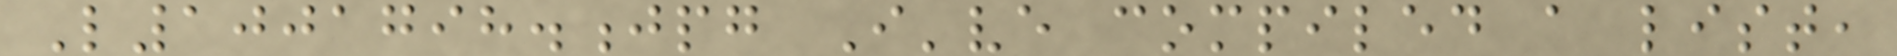L1001798.jpg I've compiled a list,
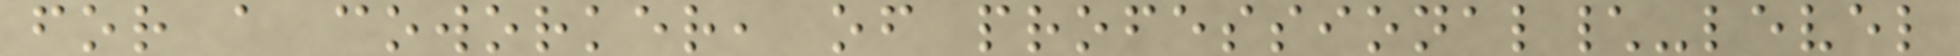for a coworker, of professional\-level
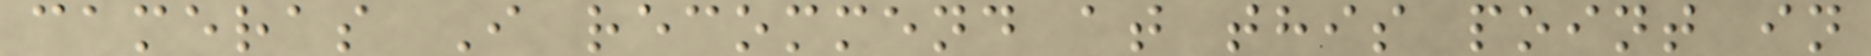cameras I recommend at this point in
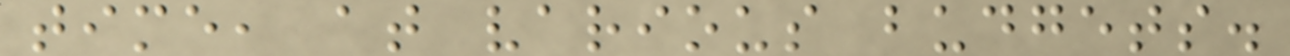time, at various budgets.
